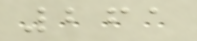261
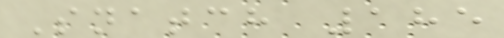Snatch 185
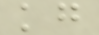kg
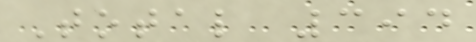Total 394
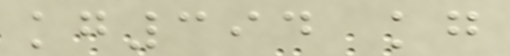kg394 kg
